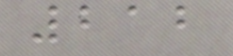212
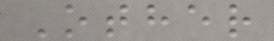Other
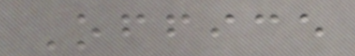Office
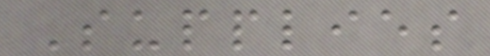Supplies
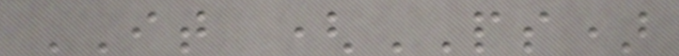IT (PS)
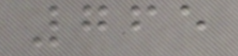765
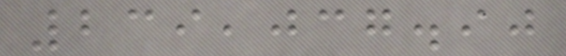239,037.90
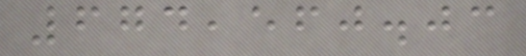674,560.03
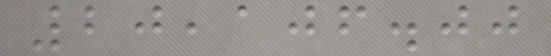20,106.00
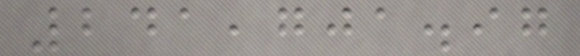241,701.97
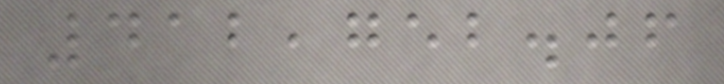412,752.06
